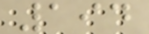194
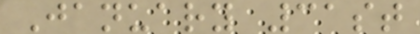January 31st
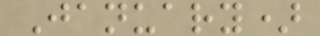January)
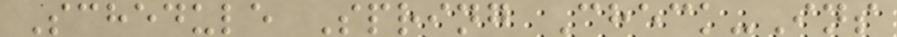Schedule Spring Check-Ins
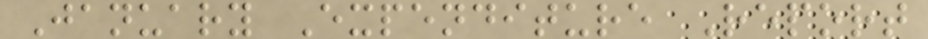January Expenditure Report
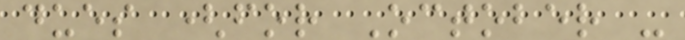dues (for October -
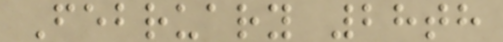February 28th
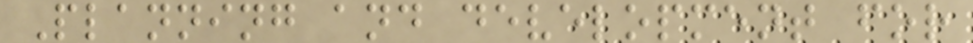Planning and development for
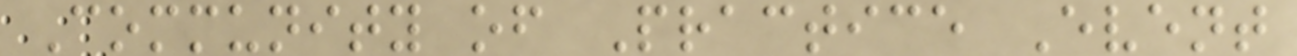Community of Practice Event
